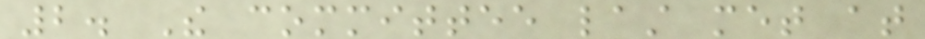2. The committee last met at
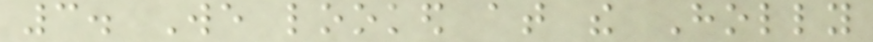3. We looked at the Holly
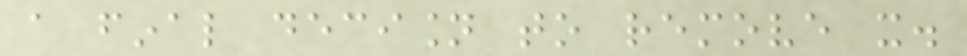a final decision to remove it.
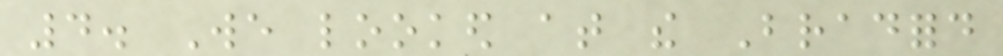4. We looked at the Bradford
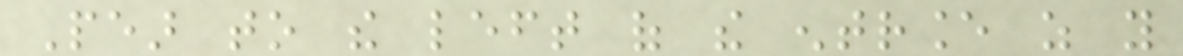Pear to the left of the entrance as you
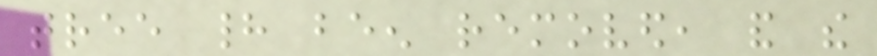tree had been removed, and the
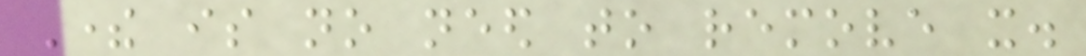There is no need to remove it.
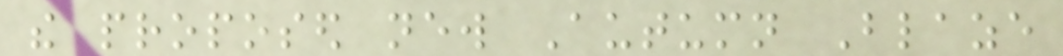the proposed new Autumn Blaze
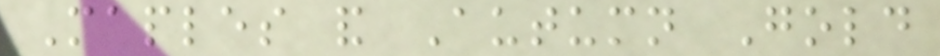Maples and Autumn Gold
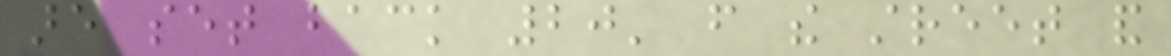are set back 20' from the street and
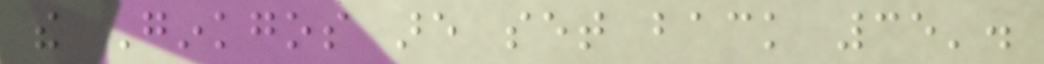the Ginkgos are set back 35'.
